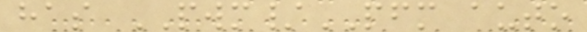has PWM/PFM auto
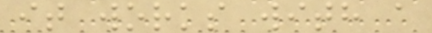it works with a
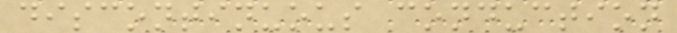discontinuous conduction
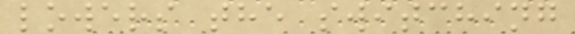lowers the switching
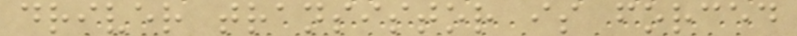driver transistor is forced
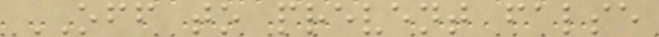OFF to prevent false
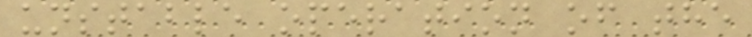unstable operation of the
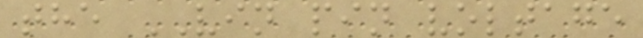the VIN pin voltage
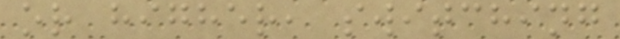or higher, switching
